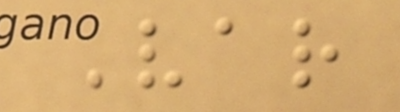Var
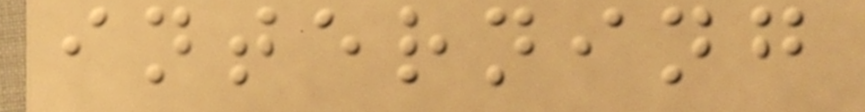interning
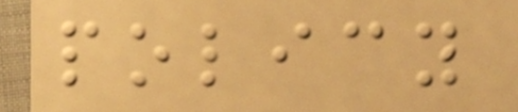policy
